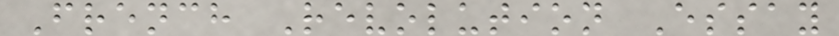French Revolution Essay
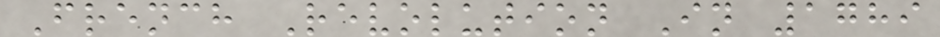French Revolution In 1789
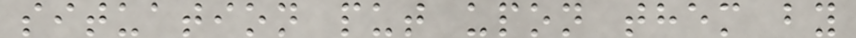situation put upon them by
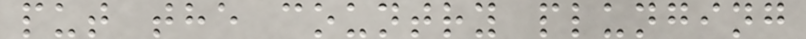put the country plunging
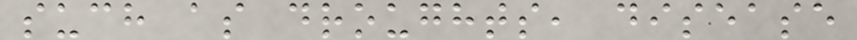such as droughts, disease
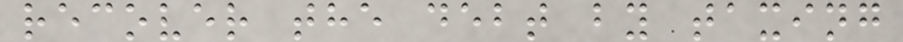recover the debt by taxing
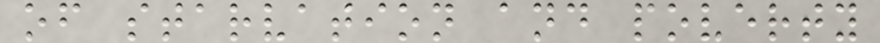of starvation and poverty
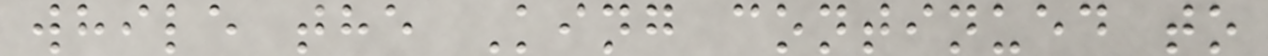while the King continued to
